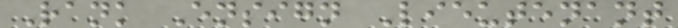Rank Ensign Lieutenant
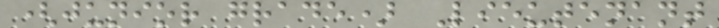(junior grade) Lieutenant
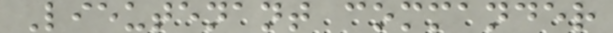Lieutenant commander
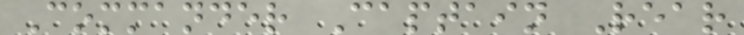Commander Captain Rear
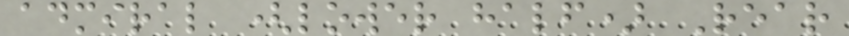admiral (lower half) Rear
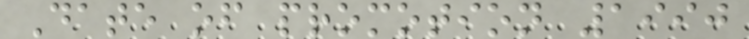Date of promotion 1990
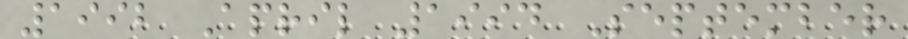1992 April 1994 September
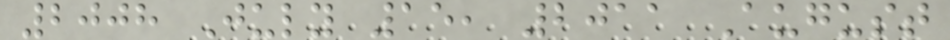2008 July 15, 2011 August
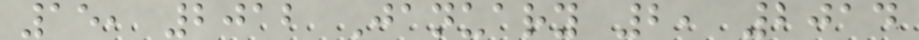15, 2012 January 2, 2014
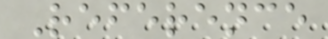Reference
